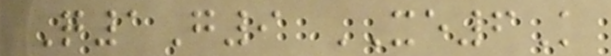Q1G9 XE6K
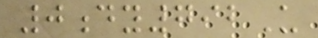0dy792U
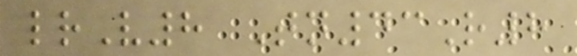lrV8 Tn43R8
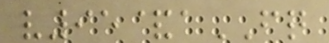v95&aFQ
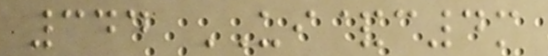344 UI&c4m
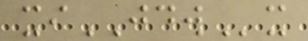xiJDWx
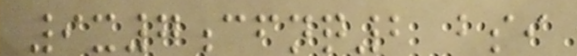9x7cfnq2 bsi
